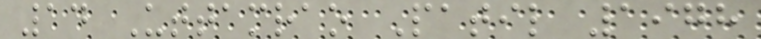14 Uttamrao Patil 1978
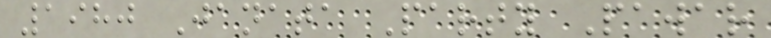1980 Janata Party Pawar
